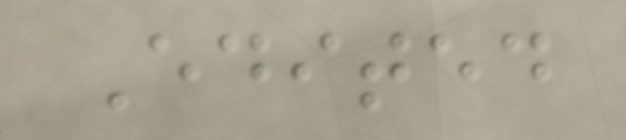Edited
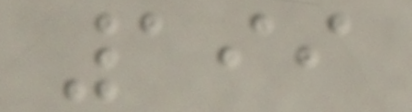199
